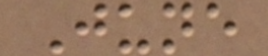June
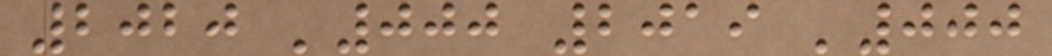2020 '000 2019 '000
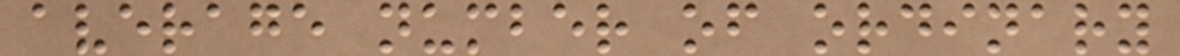average number of ordinary
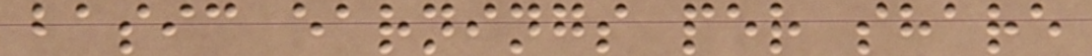basic earnings per share
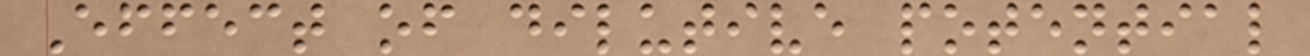Effect of dilutive potential
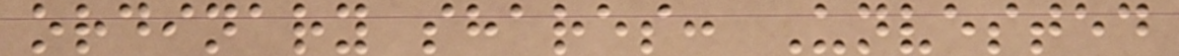ordinary shares: Unvested
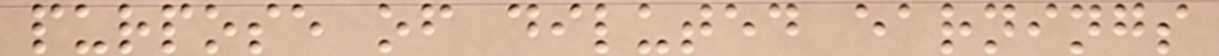purpose of diluted earnings
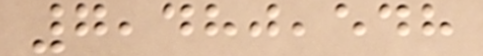7,480,548
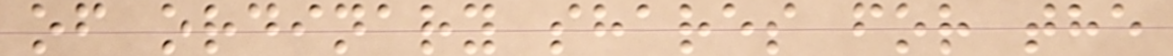of ordinary shares for the
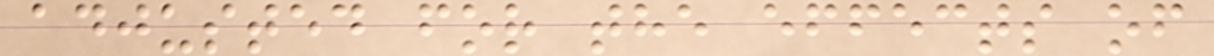adjusted for the effects of
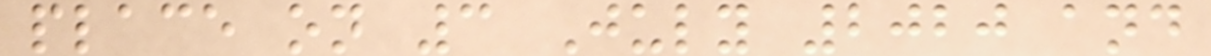place on 3 July 2020 and
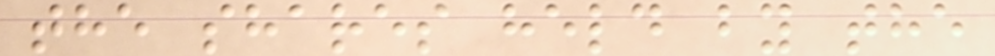the shares held by the
